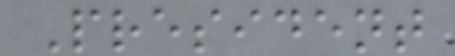President
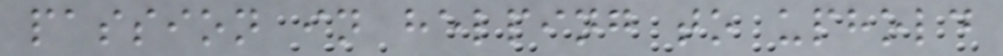passion in helping to uphold
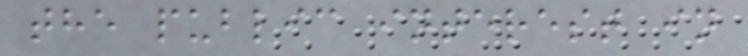the public interest in
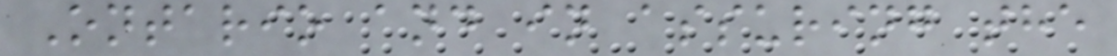Ontario and in assuring the
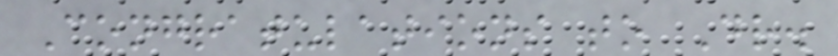Congratulations to Dr.
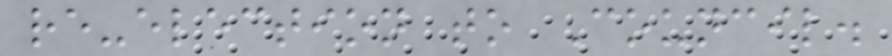re-election to Council.
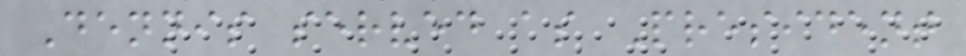Dennis served as President
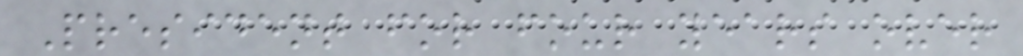President for four years over
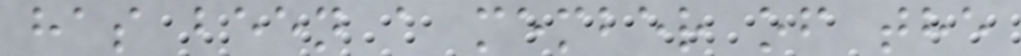has been a member of the
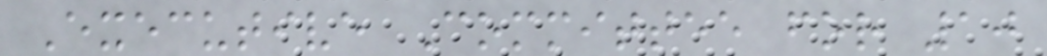Executive Committee for 10
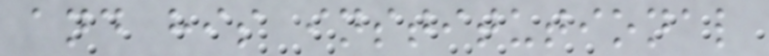and his institutional
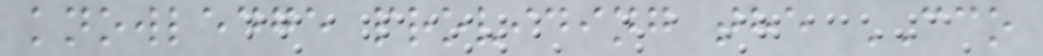knowledge providing the CCO
